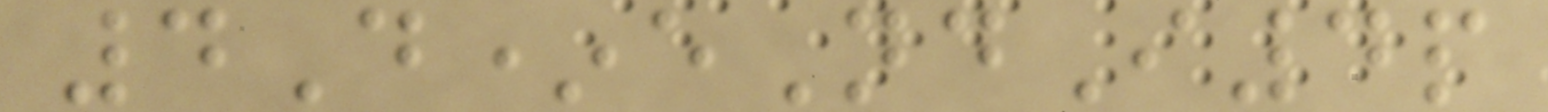4D*eNdI4p
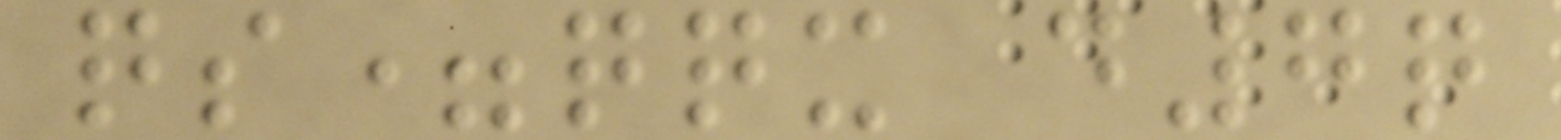qs=qqx d7q
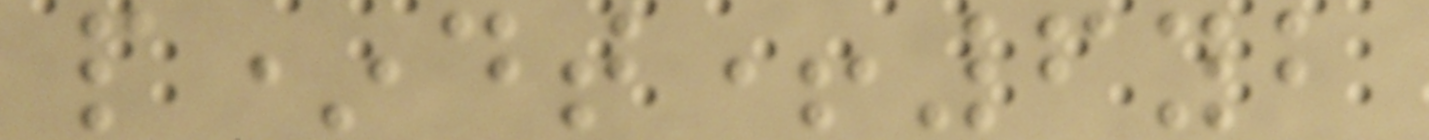p*dt+6yb
